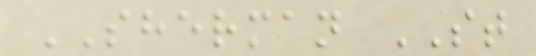SHERMAN ST
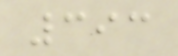393
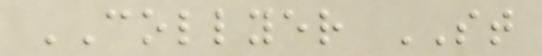COLLYER ST
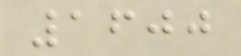1600
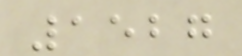1527
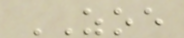ZOE
